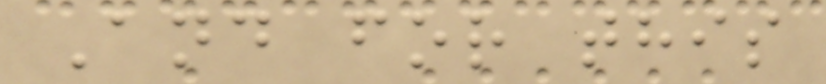And for this
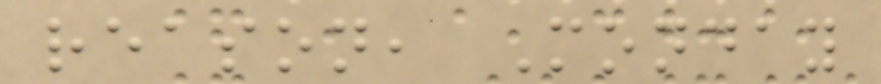reason, Monday
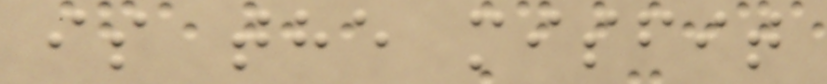is the misfit
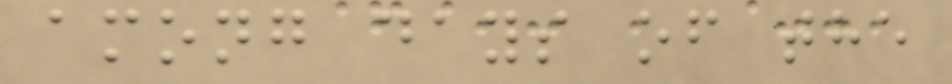among days of the
